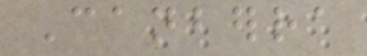Canberra
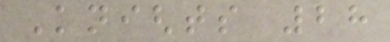Knights 28
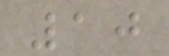10
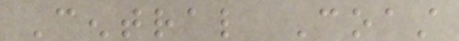Central Coast
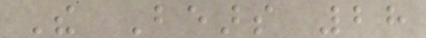The Bears 28
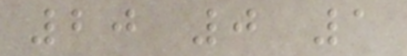20 0 1
